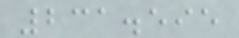231.595
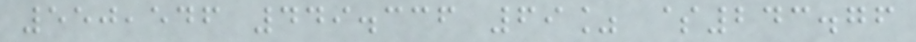550,546 449.336 69% $243.76
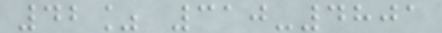42% 310-4801
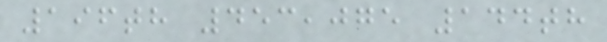196th 453,075 144th
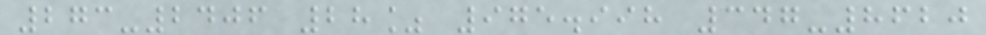273-2406 28% 975.998 347-8620
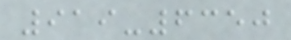919-6350
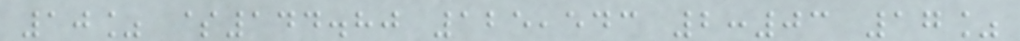10% $144.80 125,543 2:03 17%
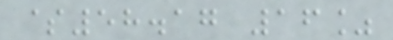$58.17 16%
